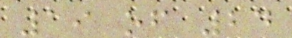19 of 24
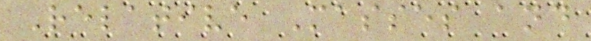Relative Masses and
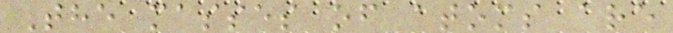The masses of atoms are
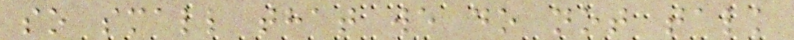so small that we do not talk
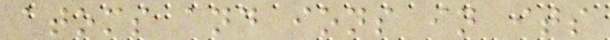atoms and ions in its
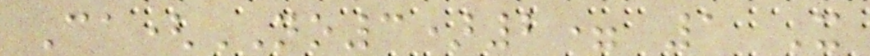Ca(NO3)2= 1 X
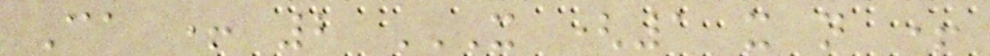Ca + 2 X (1 X N +
